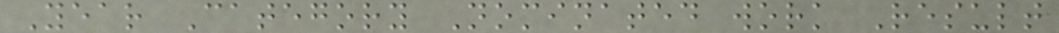Year Category Nominated work Result
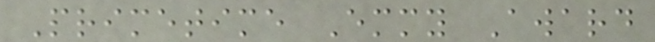Primetime Emmy Award
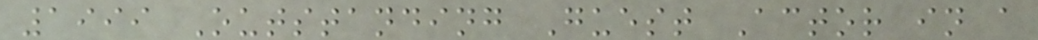1999 Outstanding Guest Actor in a
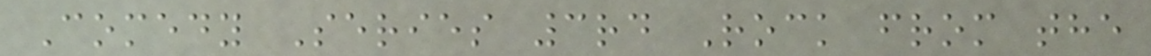Comedy Series 3rd Rock from the
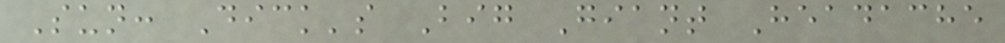Sun: Dick's Big Giant Headache
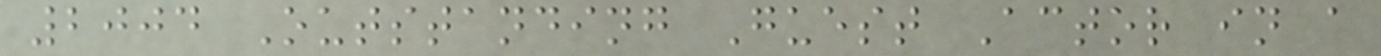2004 Outstanding Guest Actor in a
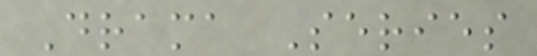Drama Series
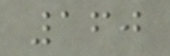160
